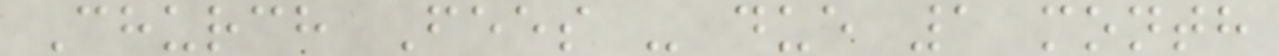Church Fees - due 1 month
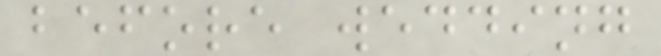before wedding
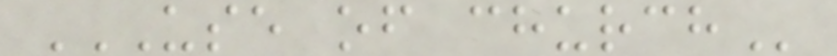USE OF CHURCH
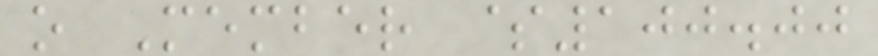o Member $100.00
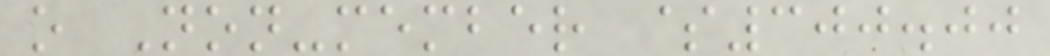o Non-member $300.00
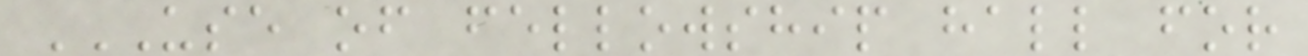USE OF FELLOWSHIP HALL FOR
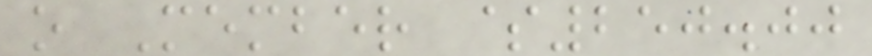o Member $250.00
